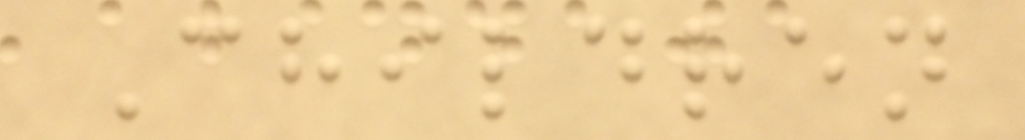Children
